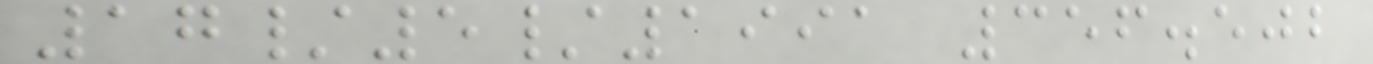17/5/1991 356.502
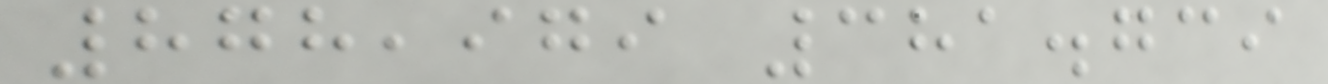878,979 381.739
